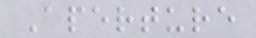Aperture
